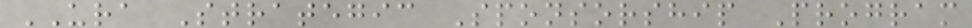URA Strategic Sponsorship Program
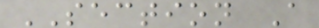SECTION A
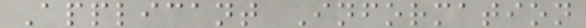Applicant Information
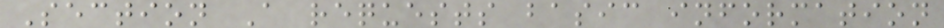Section A requests basic information
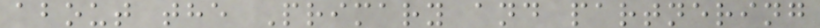about the Primary and partnering
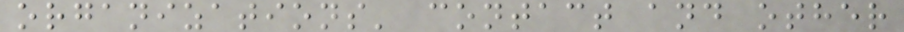organizations' contact and other
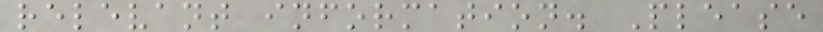relevant information. Please
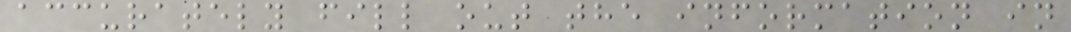accurately fill out the information in
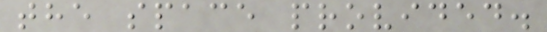the space provided.
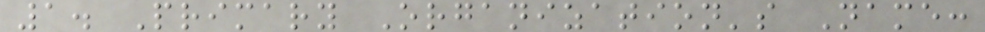1. Primary Organization's Name:
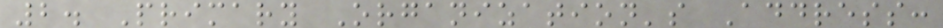2. Primary Organization's Address:
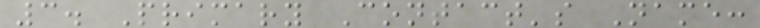3. Primary Contact's Name:
